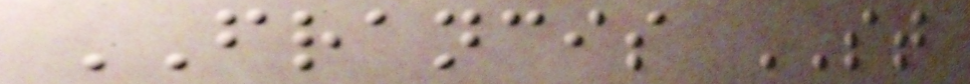FRANCIS ST
